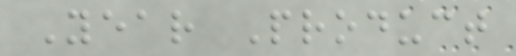Year Product
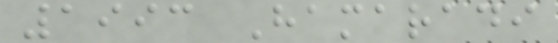1993 Hamaradi
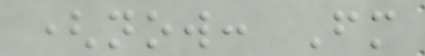(now: Fm
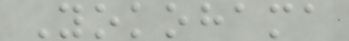Yokohama
